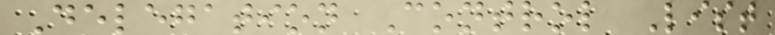Delegation Control List
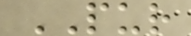PUR
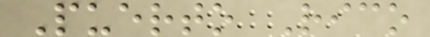Puerto Rico
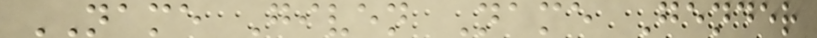NAME Given Name Gender
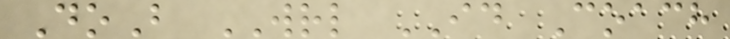DoB WRL ID Coach
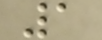1
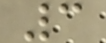3
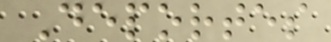Deportes
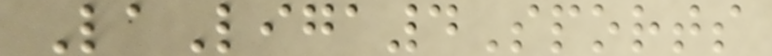LaLiga4Sports
